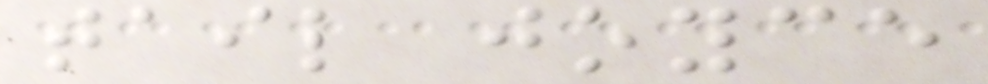tail joyce
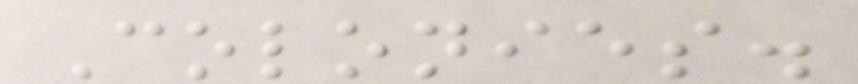Colonies.
